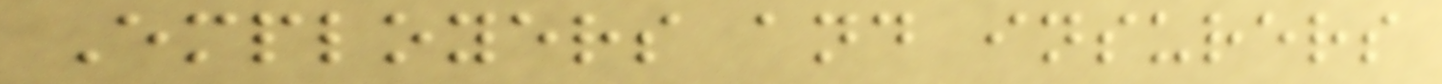Employers and insurers
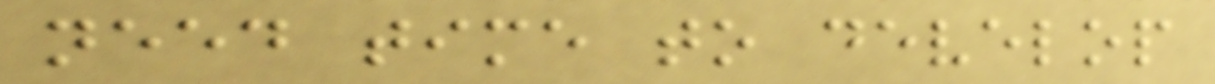need time to develop
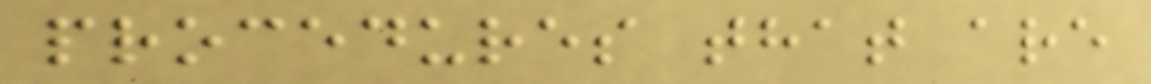procedures that are
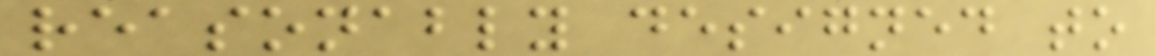reasonably designed to
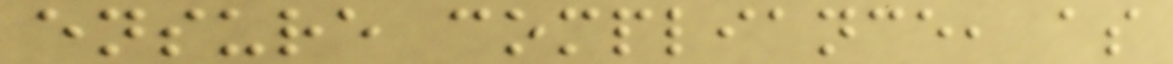ensure compliance, as
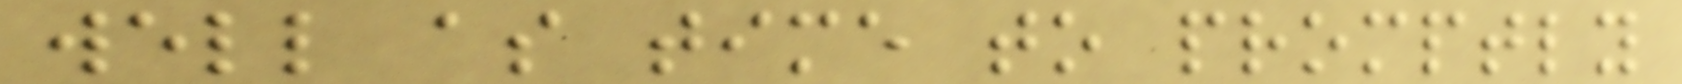well as time to promptly
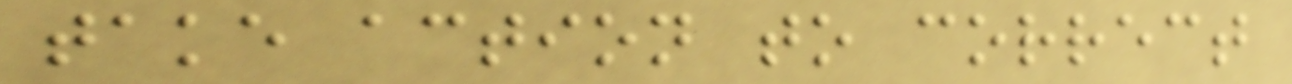take action to correct
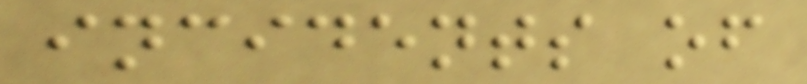incidents of
